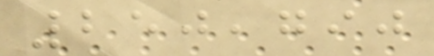250,790
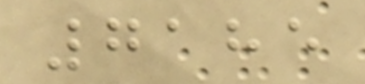7185
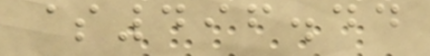$496.44
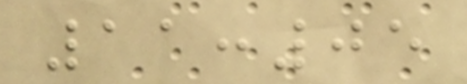11:05
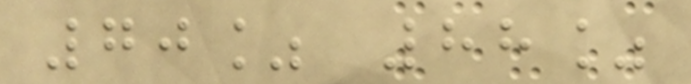70% 88%
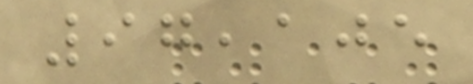97,105
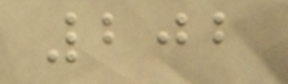202
